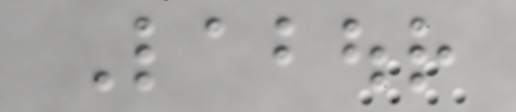Labour
